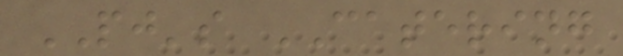PJ's CATERING
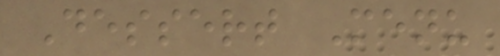Dessert Menu
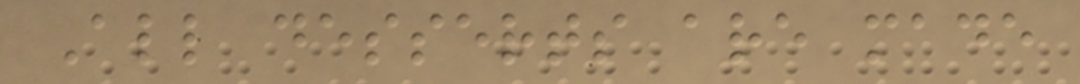All desserts are made
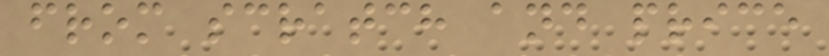from scratch and price
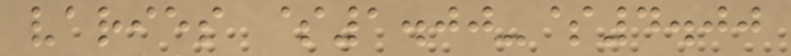varies $1.00-$4.00
